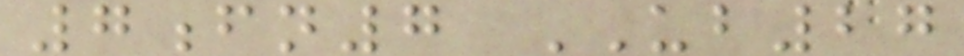7fn7 UB27
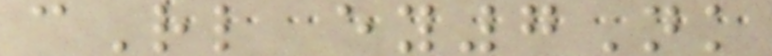cRl ey7Nk
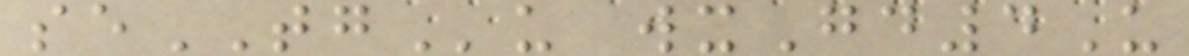seTGu wxGd4U
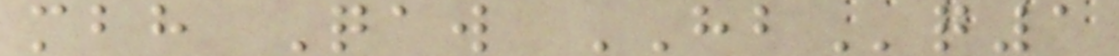mbh Qaw HBq1
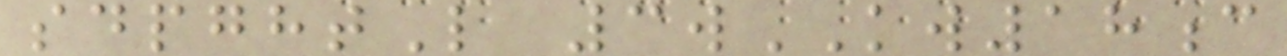sdpghtL 3wKW18c
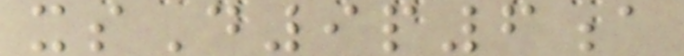xsD9p6a
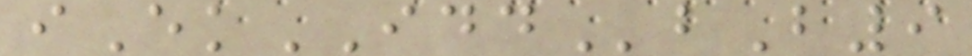iEkIDDbB9
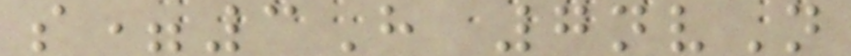s=3H 7nvN
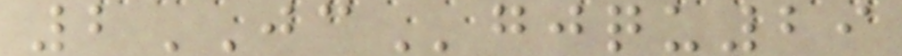2JCgjqu29
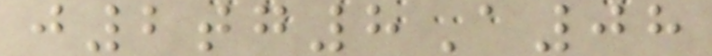j2tg8A08
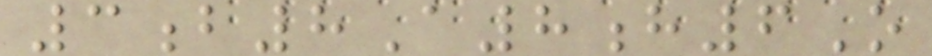3b8A8h6O
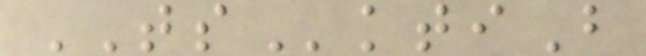TSktiB
